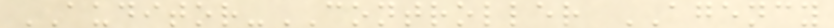AUDITOR-CONTROLLER AGENCY
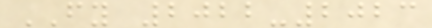FY 2022-2023
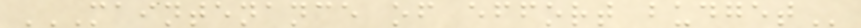MAINTENANCE OF EFFORT BUDGET
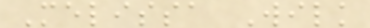Melissa Wilk
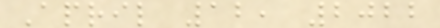April 12, 2022
